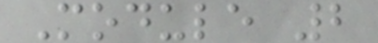Module 2
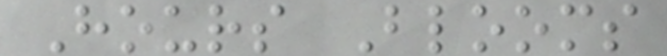Hours Blooms
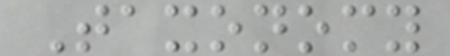Taxonomy
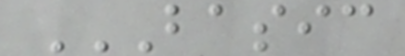BASIC
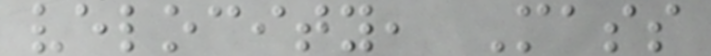velocity, Mass
